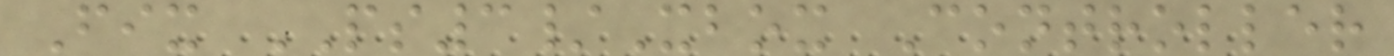Fix PS3/Xbox Controller
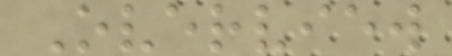Overview
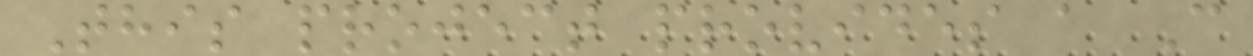This project provides a C
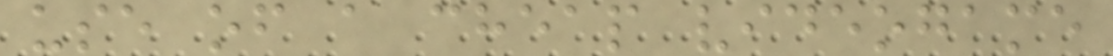use of a cheap videogame
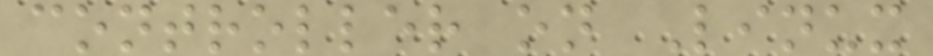controller on Linux
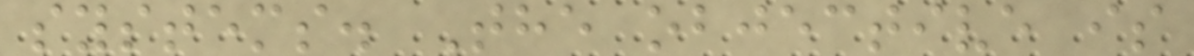systems. The objective is
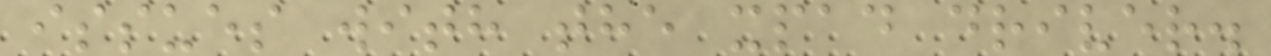issues with the xpad driver.
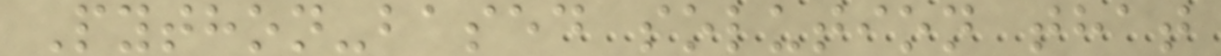Python-based solution that
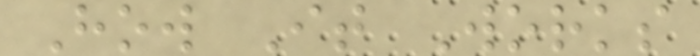How It Works
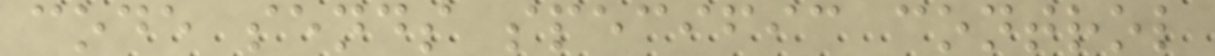code sends specific control
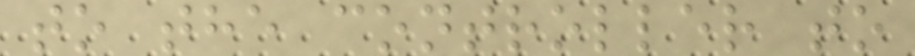to the controller to
